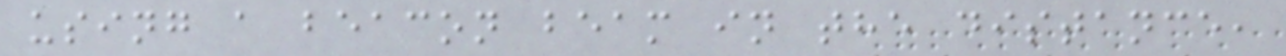using a beacon beam in the distance,
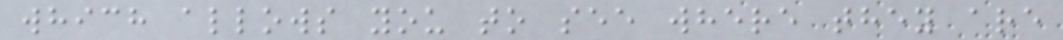which allows you to see where they are
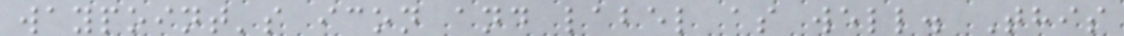waypoint's icon and label as well. This
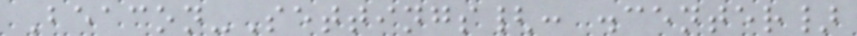Beacon-Settings{: .center}
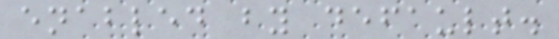enabled by default.
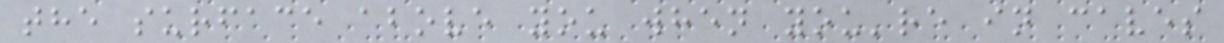the surface above you when you're in caves
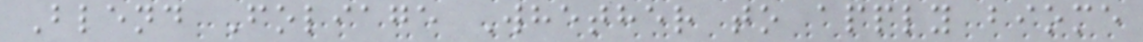Blend Foliage Whether to apply biome
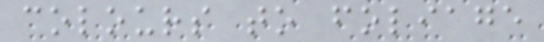colours to foliage
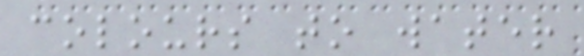colours to water
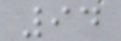94
